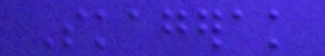Skagerak
